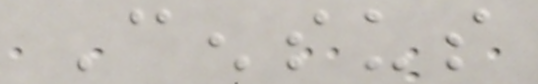Census
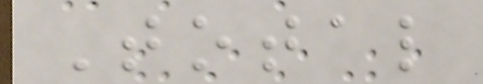Total
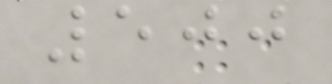500
